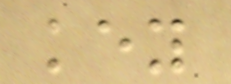key
